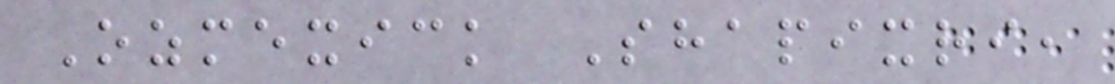Ozmexick Shapixri,
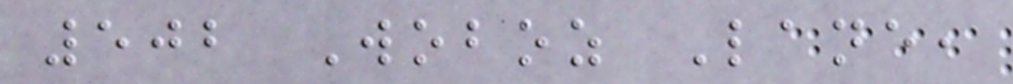502 Woboz Lane,
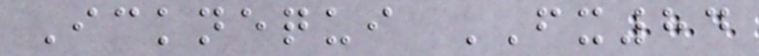Icknequi FX84
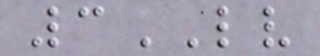3LV
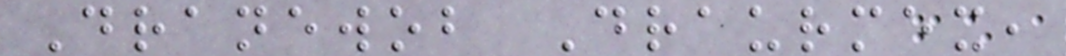Dranewob Draurmex,
